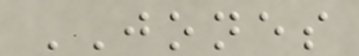JONES
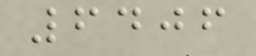6406
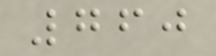760
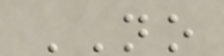NO
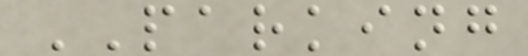PARKING
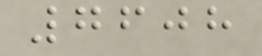7608
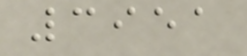3951
